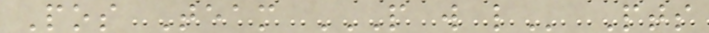Pos Team P W L Pts
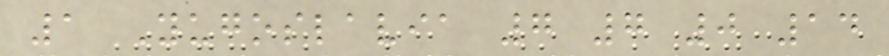1 Yugoslavia 7 7 0 14
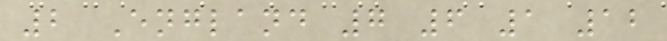2 England 7 6 1 12
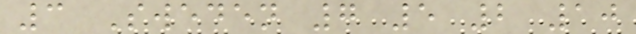3 Sweden 7 5 2 10
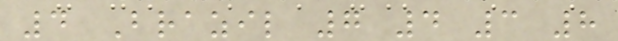4 Brazil 7 4 3 8
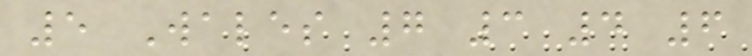5 Wales 7 3 4 6
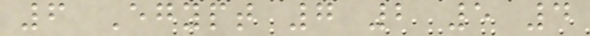6 Egypt 7 2 5 4
